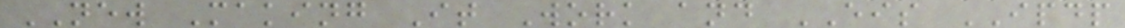NEW Making It Work and EIS IPDP
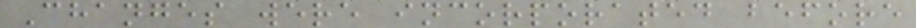Changes were incorporated before
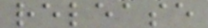release
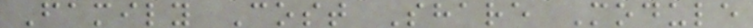Family Cost Share Module
